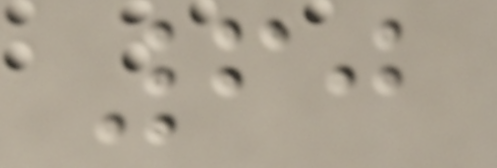60
